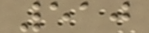510
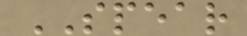SPEAR
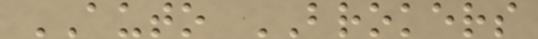AUTO BROKERS
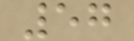57
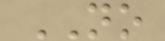NO
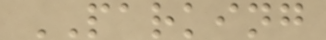PARKING
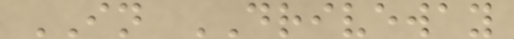IN DRIVEWAY
